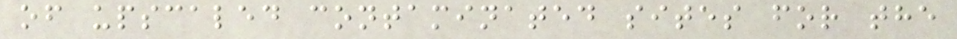of upscaled contaminated sites for the
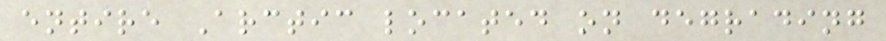entire Arctic located on degrading
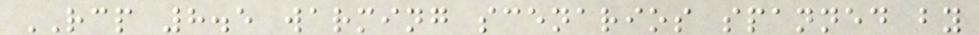RCP 8.5 warming scenarios spanned by
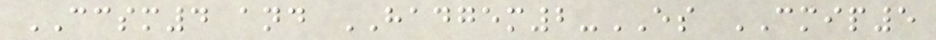CCSM4 and HADGEM2-ES CMIP5
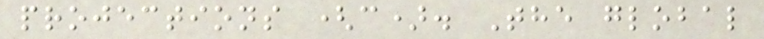projections (c). The global
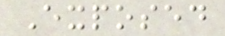Exposed
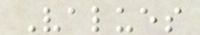Values
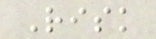Risk
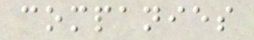companies
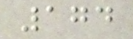174
